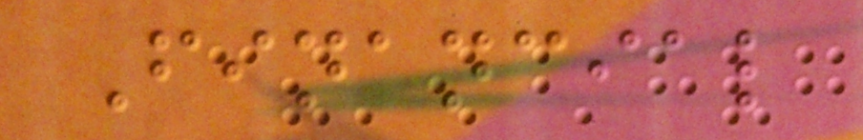Financial
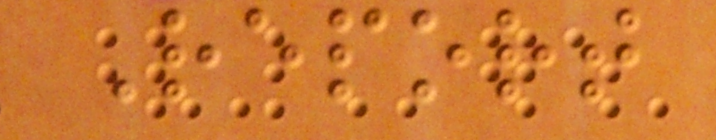Report
